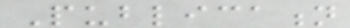Publication
